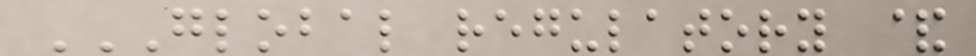GLOBAL REGULATORY &
